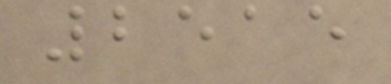2515
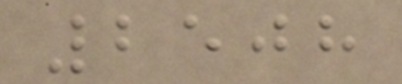2508
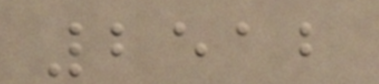2512
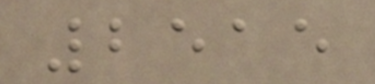2515
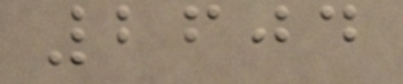2604
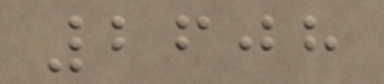2608
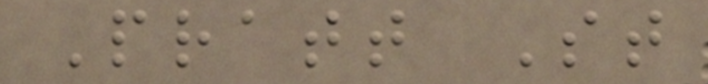Pratt St
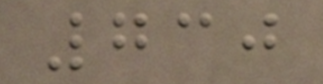730
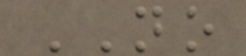NO
